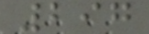297
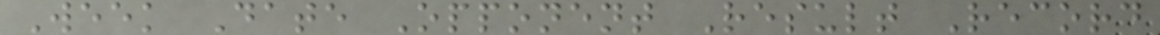Week Date Opponent Result Record
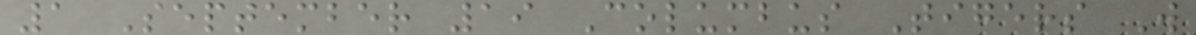1 September 19 Columbus Tigers W
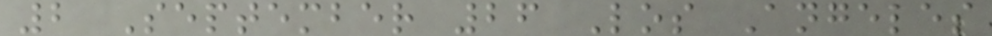2 September 26 Los Angeles
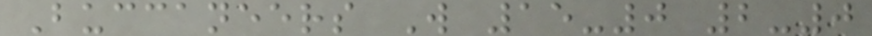Buccaneers W 15-0 2-0
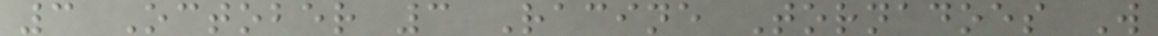3 October 3 Racine Tornadoes W
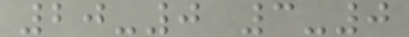20-0 3-0
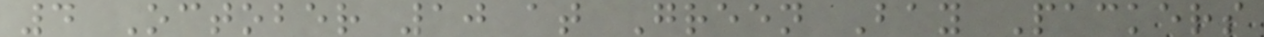4 October 10 at Green Bay Packers
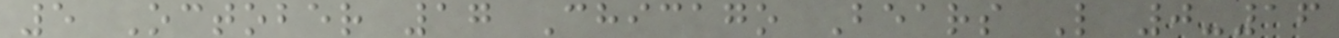5 October 17 Chicago Bears L 0-16
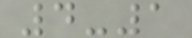4-1
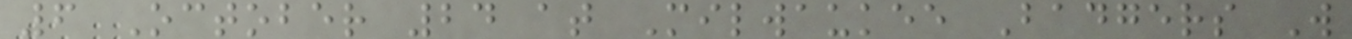6 October 24 at Milwaukee Badgers W
